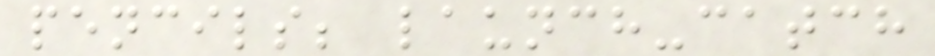pencils; launch-catch
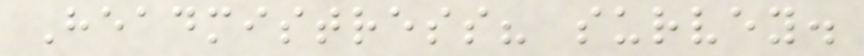Headmistress? survey.
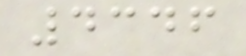4346
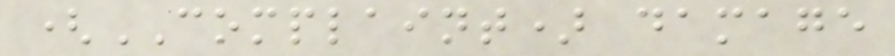(COMPLAINT) damage
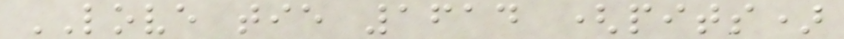LOVE tie 1614 (pits)
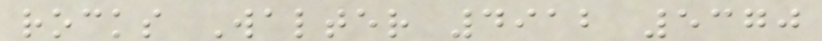rocks Walter 4912 5370
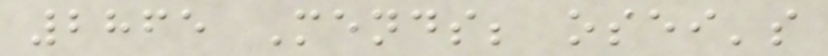2865 Mends; osei's
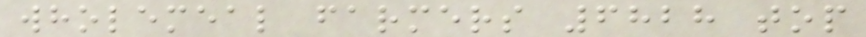wholemeal farmers 6828 top
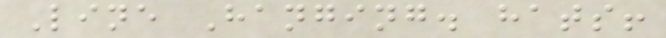Line Hanging. hats!
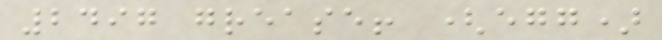2497 grease! (egg)
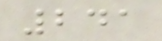241
